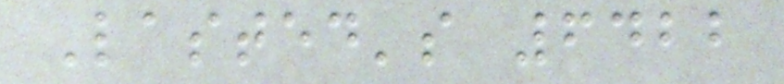Lasted's 6422
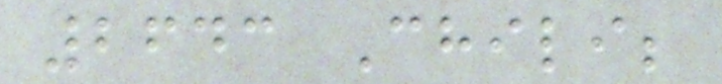2643 Chili;
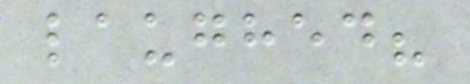laughed?
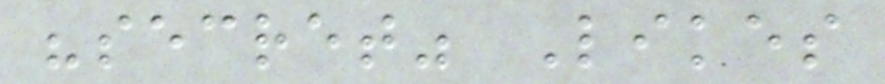"secret" Likes
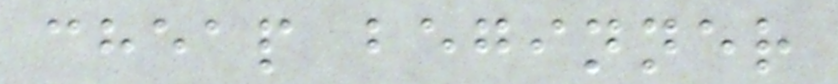cheap beginner
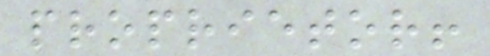proprietor!
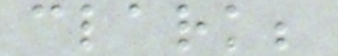clark;
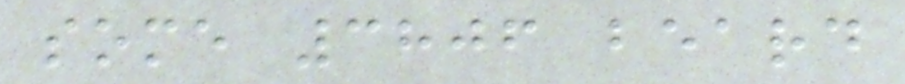some 3806 beard
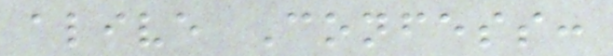alive Confess:
